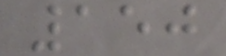150
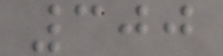300
